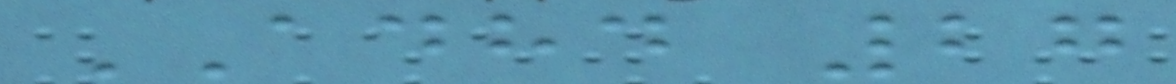ADHD 27
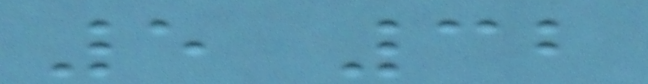5 32
